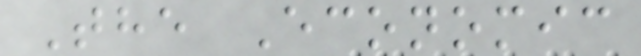The Economic
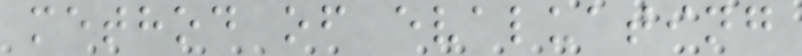method of evaluating
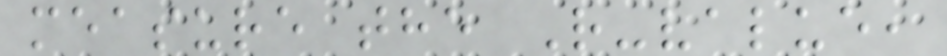measure the R-value,
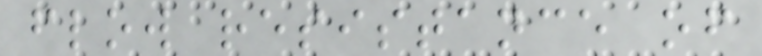flow resistance of
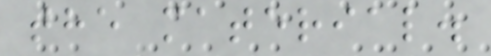the material.
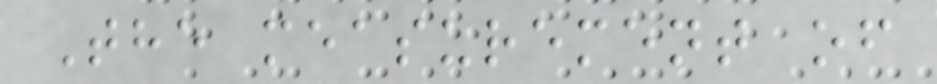The measurement of
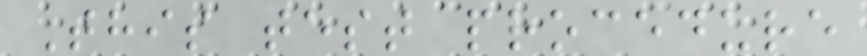This test procedure
